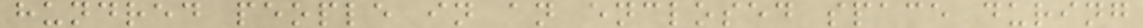hundred people in an enclosed space during
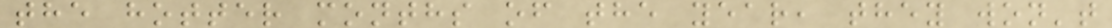the hotter months of the year, they won't
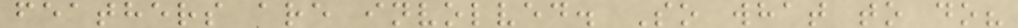feathers are involved. So what to do?
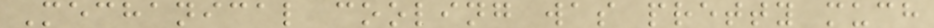Mechanical cooling was pretty much
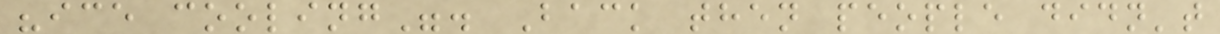"ice cooling". Back then people didn't
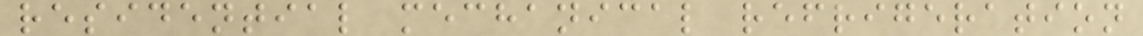residential mechanical refrigeration
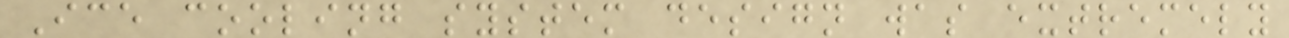Ice cooling system design was extremely
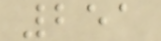251
